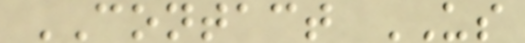CONTACT US
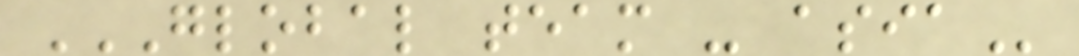GLOBAL TEAM - ASIA
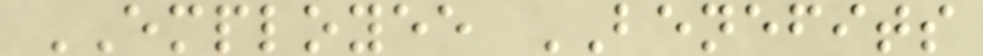EMPLOYEE BENEFITS
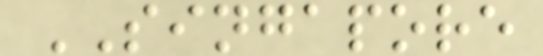SINGAPORE
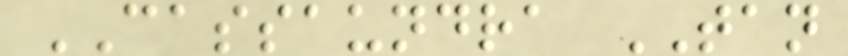CASSAUNDRA TAN
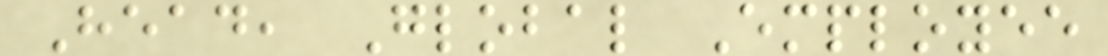Head, Global Employee
